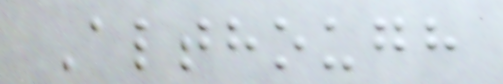Although
